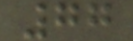77
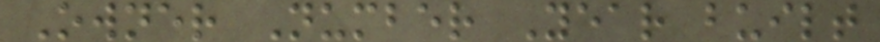Owner Number Year built
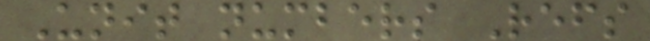Unit numbers Refs
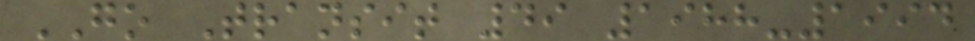GO Transit 49 1988-1994
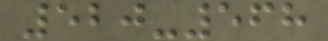520-568
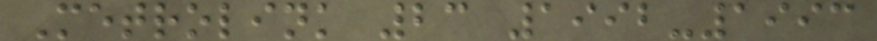Metrolink 23 1992-1993
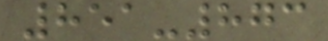851-873
